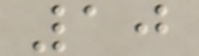10
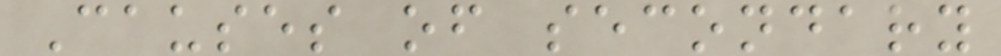Causes of secondary
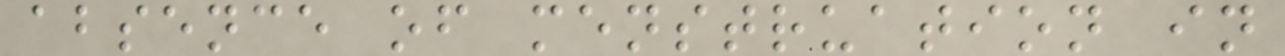absence of menstruation in
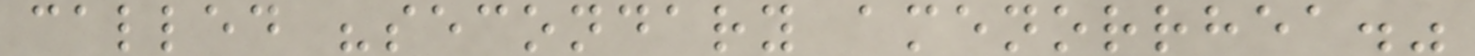called "secondary amenorrhea."
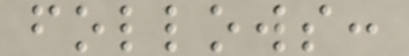follows:
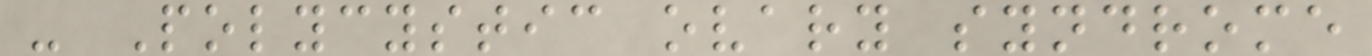- Polycystic ovary syndrome
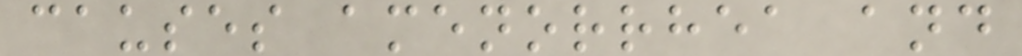causes amenorrhea and
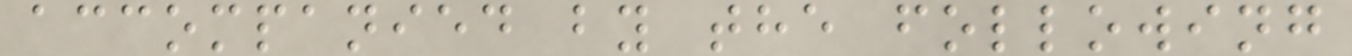accompanied by the following
